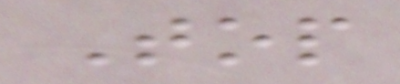Top
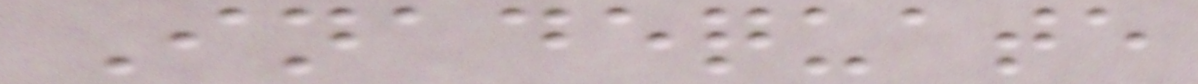Inadequate
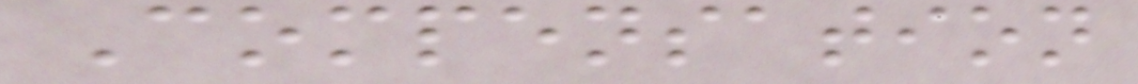Compensation
